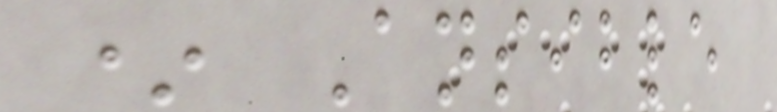* Ansible
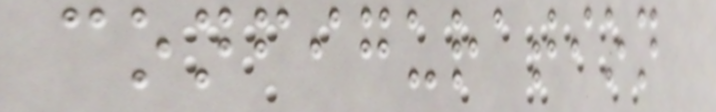configuration
